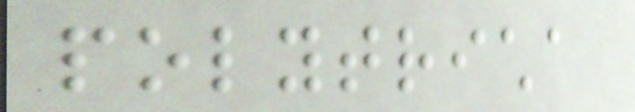polytricha
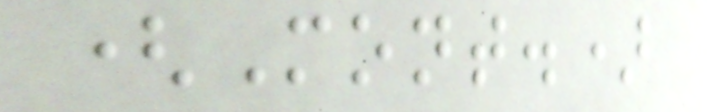(Mont.)
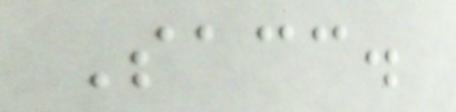Sacc.
